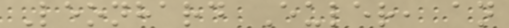Leonhard Euler, an
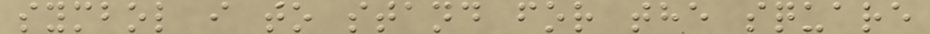symbol i to stand for the square
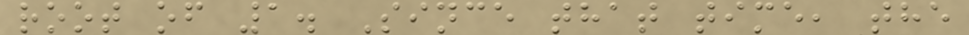root of 1. Since that time, the
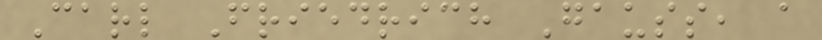Carl Friedrich Gauss, a
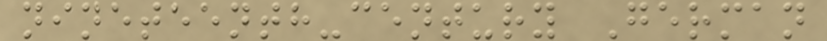nineteenth-century German
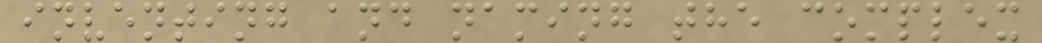inventing and naming the complex
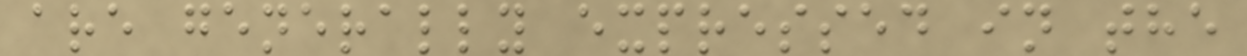are generally expressed in the
